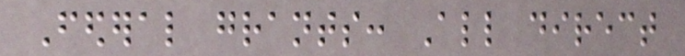Federal grants: All direct
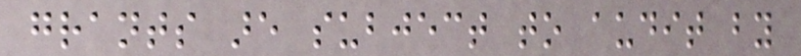grants are subject to audit by
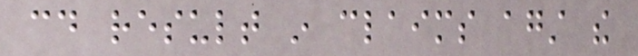could result in claims against the
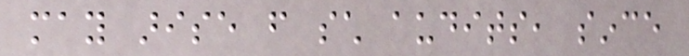may arise from such audits, since
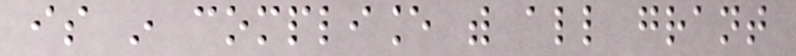is in compliance with all grant
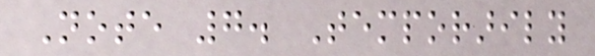Note 7. Temporarily
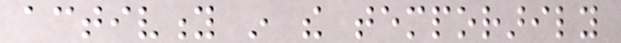activity in the temporarily
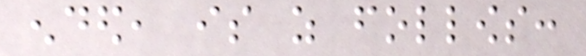ended, is as follows:
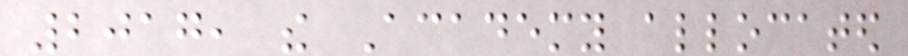2017, the Academy allocated
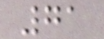71
